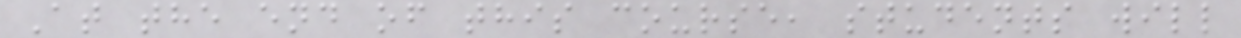At the end of this course, students will
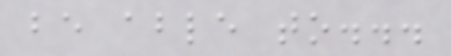be able to...
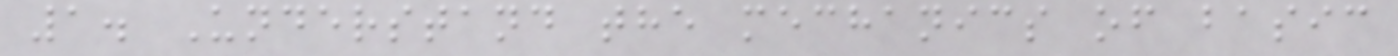1. Understand the mechanics of basic
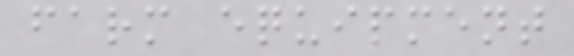farm equipment
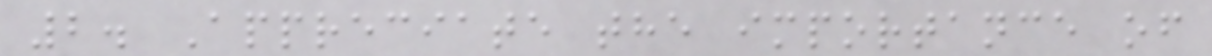2. Appreciate the importance of
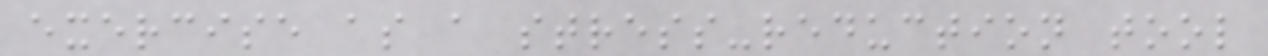exercise as a stress-reduction tool
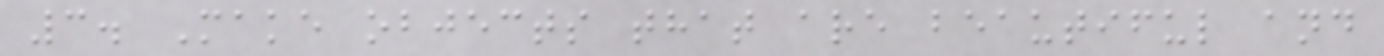3. Make objects that are beautiful and
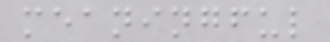meaningful
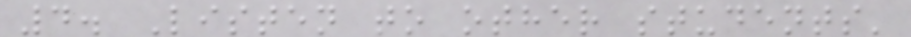4. Listen to other students'
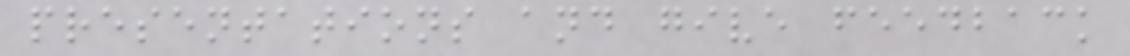presentations and give feedback
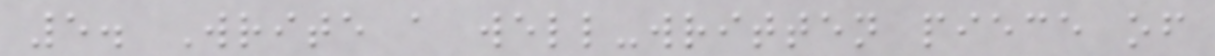5. Write a well-written piece of
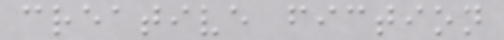creative fiction
